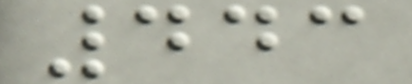443
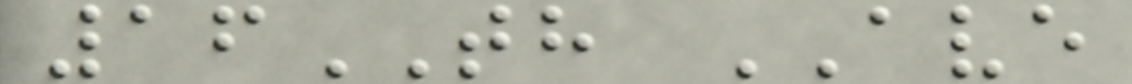16TH AVE
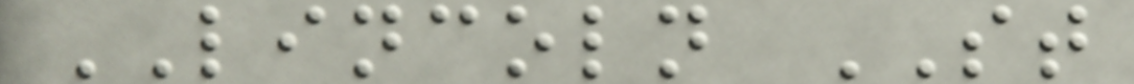LINCOLN ST
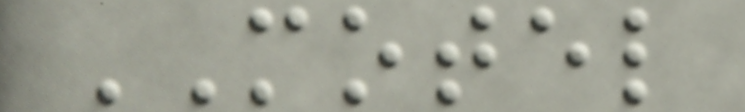MOTEL
